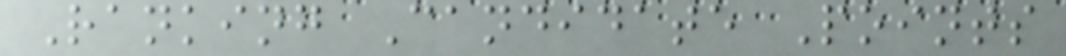Ranking Candidate Points
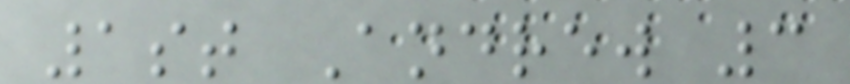1st Andrew 3
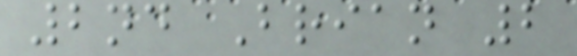2nd Brian 2
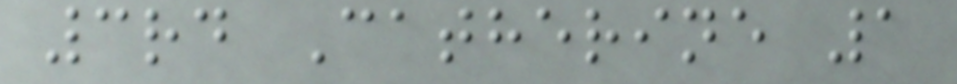3rd Catherine 1
